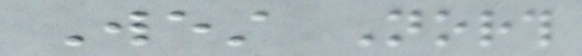West North
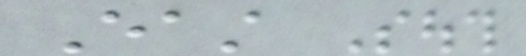East South
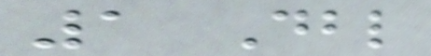1 Dbl
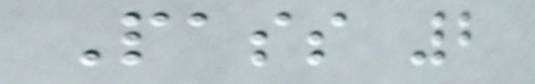Pass 2
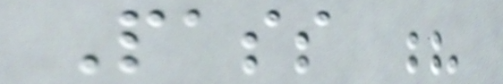Pass ?
